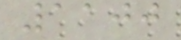1100
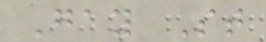Gay St
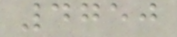4750
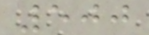500
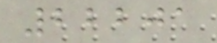22201
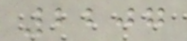2207
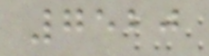7520
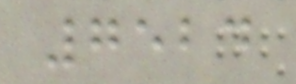7524
